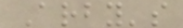Arby's
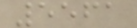5561
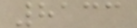8133
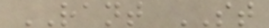RANT ST
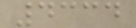4334
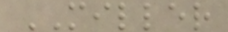MILLER
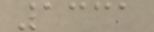1331
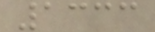1333
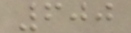600
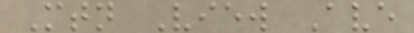Mtn View Ave
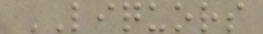LIQUORS
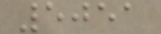5051
